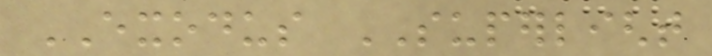EXODUS SUPERLIGHT
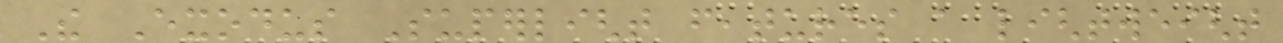The Exodus Superlight features a lightweight
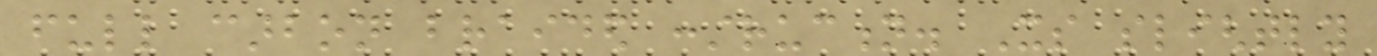full carbon braided construction. Its slightly
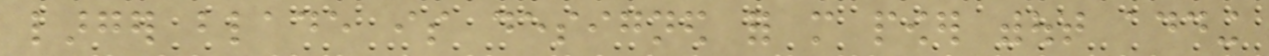larger blade is designed for more power without adding
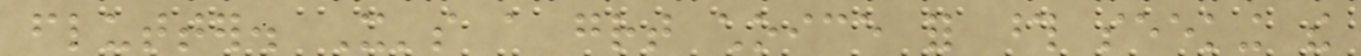flutter. It's a great choice for those seeking the
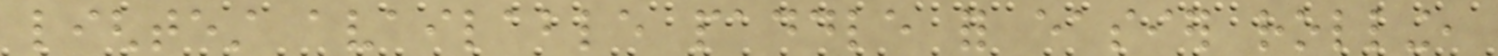lightest available paddle for easier rolling,
